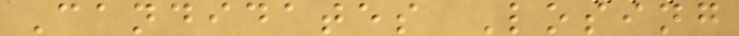Candidates Losing
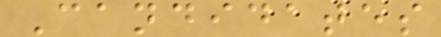Candidates
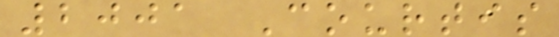2001 Courtis
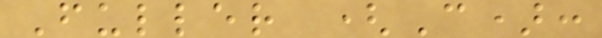Fuller (C):
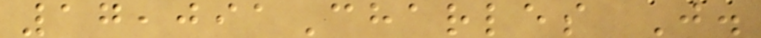17,091Charles J.
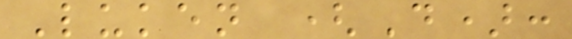Luken (D):
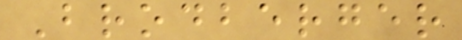Brodberger
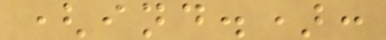(ind.):
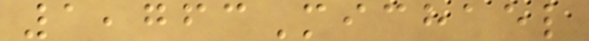1,763Michael
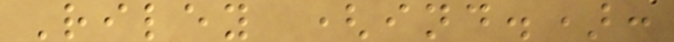Riley (ind.):
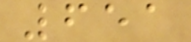651
